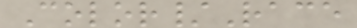Color/Race
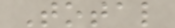Total
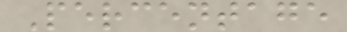Percentage
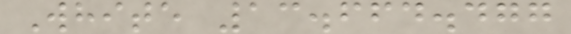White 13.664.477
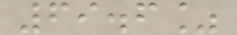69.6%
